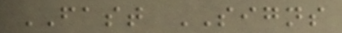FAST SIGNS
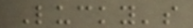Lucky's
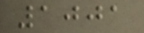1001
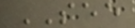SEE
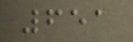651
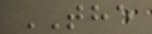THE
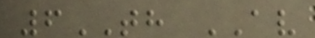6TH AV
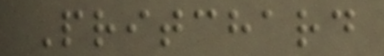Pritchard
